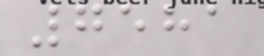7581
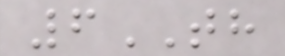6TH
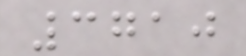3710
